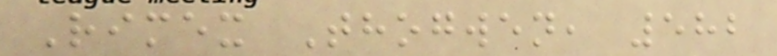Rimex Thogwen, 582
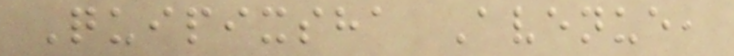Quipixsha Avenue,
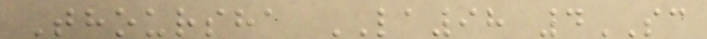Thoursha LA98 4SC
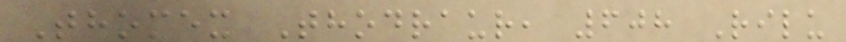Thomex Thodraur, 608 Rilu
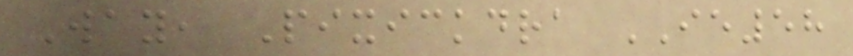Way, Pixickdra IE58
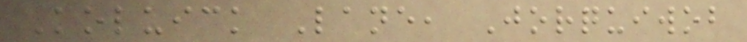Koluick Lane, Jorquiwob
